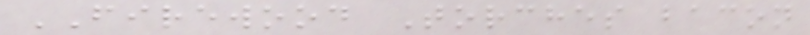FIREWOOD Torches bacon
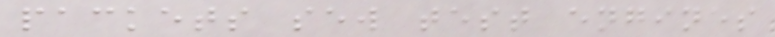packets sew test engines
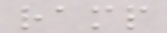ramp
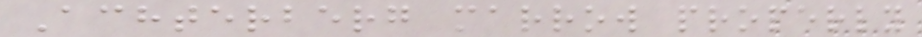Achterberg marrow properly
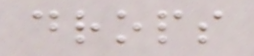drops
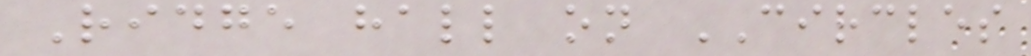Ridge hall on CIRCLES
